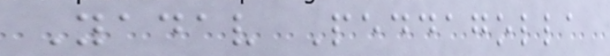Yadav Peddagolla
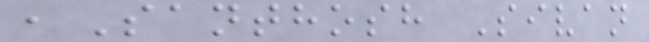,Santhosh Sivan
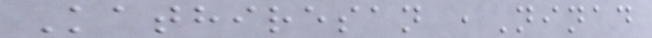Kathiresan ,Ninad
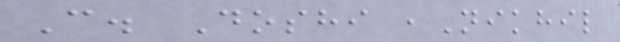C. Doshi ,Nikhil
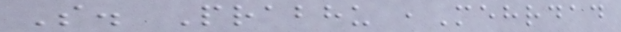S. Prabhu ,Mehrdad
